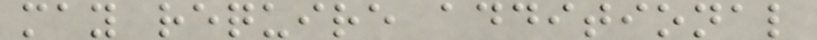may require additional
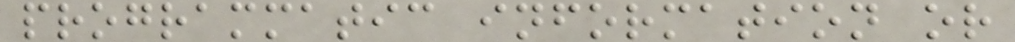programmatic information or
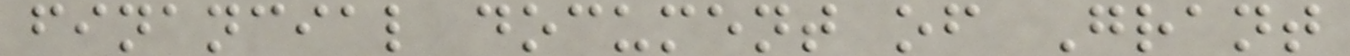financial document of Grant
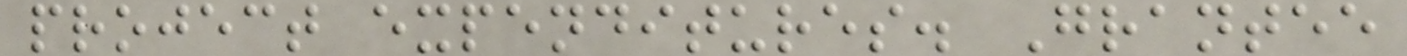project expenditures. Grantee
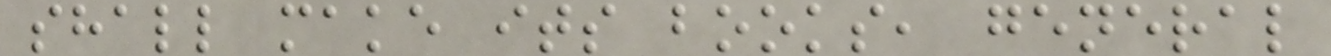shall make its books, general
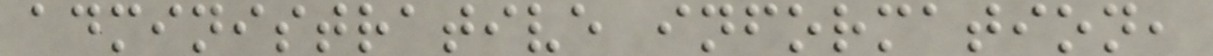administrative information,
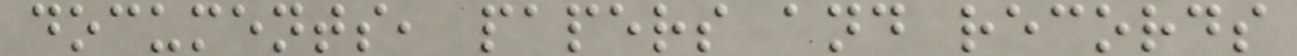documents, papers and records
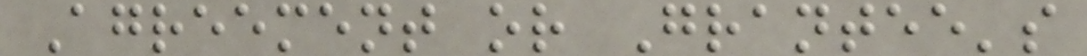Agreement or Grantee's
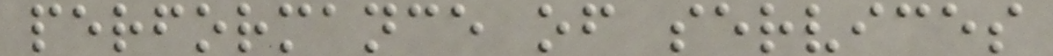performance of services
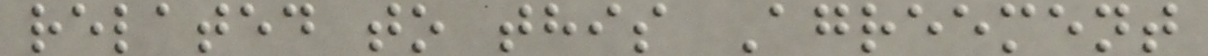related to this Agreement
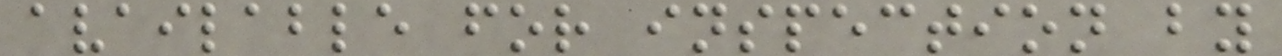available for inspection by
